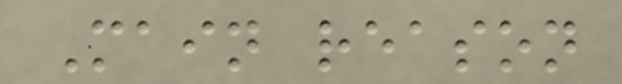Main reason
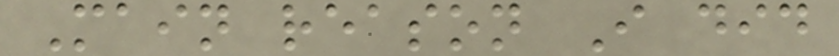Main reason I did
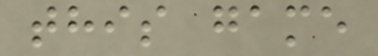this game
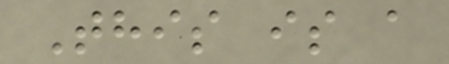This is a
